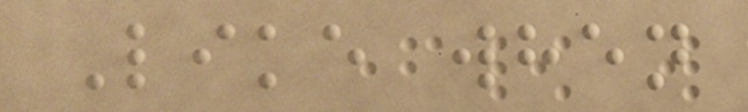Like when
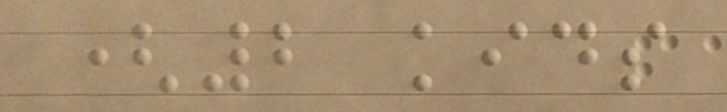(2 kids
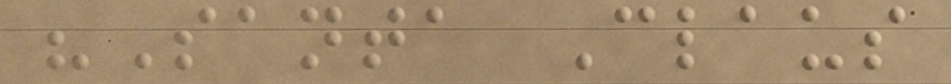"Santa Claus
